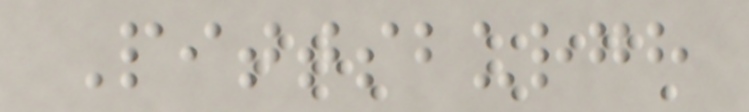Pittsburgh
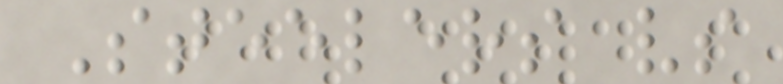Steelers vs
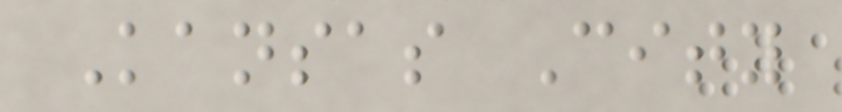Kansas City
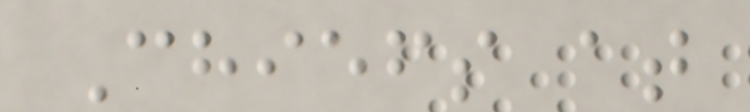Chiefs at
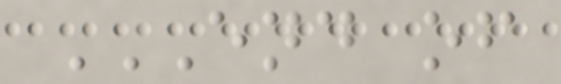END OF
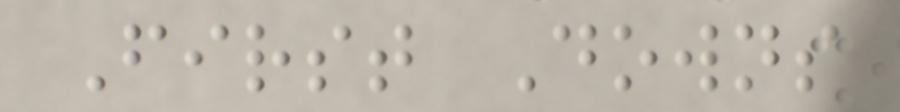First Downs
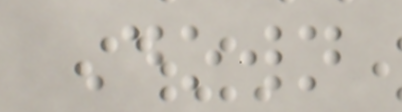Down
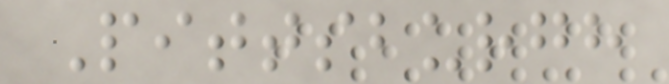Pittsburgh
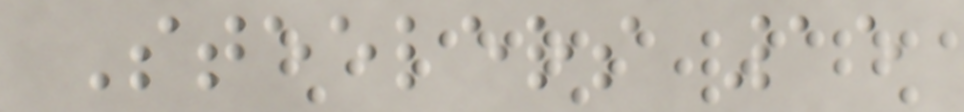Steelers 15
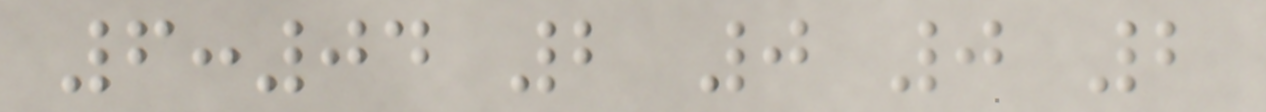6:04 2 0 0 2
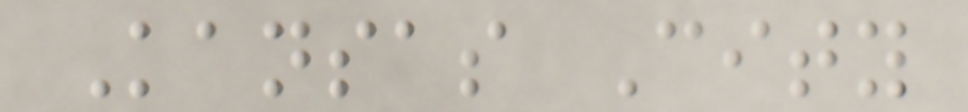Kansas City
